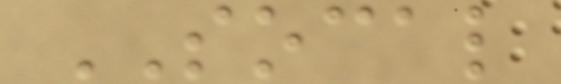SOCAL
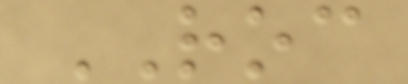ROC
